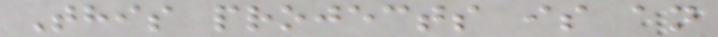This projects is an
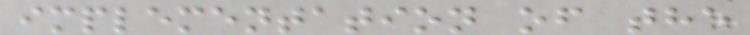implementation of the
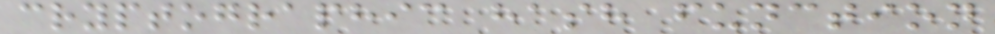cryptographic hash function
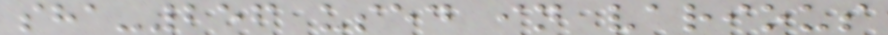sha-256 used in various
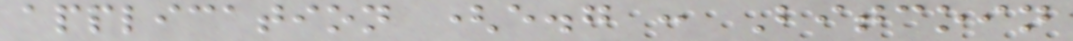application (e.g : Bitcoin
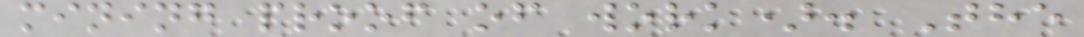mining proof of work). The
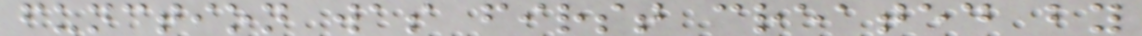function was first created by
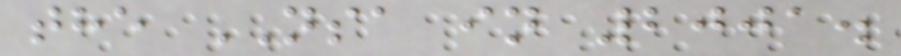the NSA in 2001.
